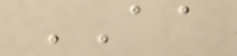AA
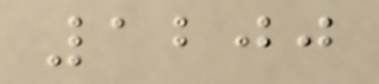1200
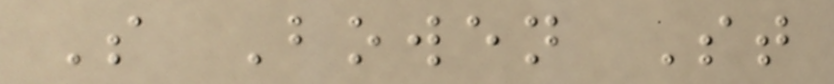S Bowen St
